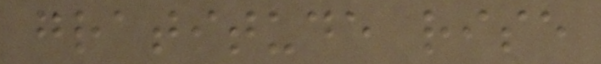gratitude rise
